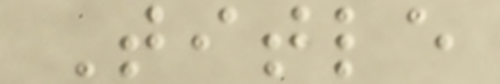Title
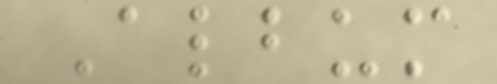Album
